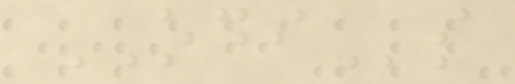ODIs
